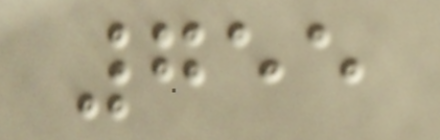755
